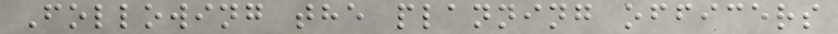Following the planning officers
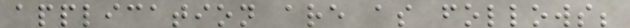application are as follows;
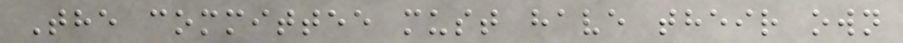The committee must have their own
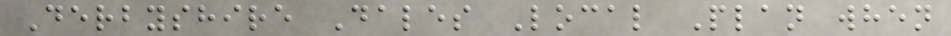Derbyshire Dales Local Plan when
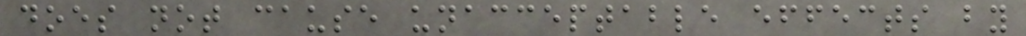does not cause unacceptable effects by
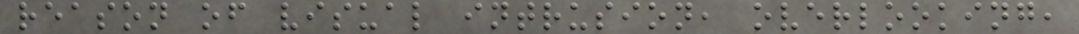reason of visual intrusion, overlooking,
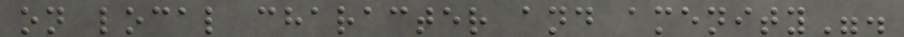on local character and amenity".
